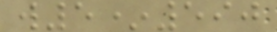w5*590
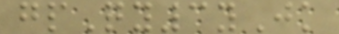gpQy3yJk
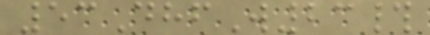53DhfW23#
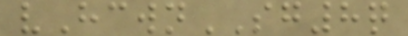vHcwnSG8q
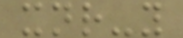xnr-y
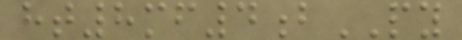ht8mf4bPY
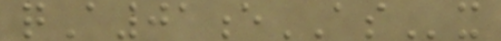qA01eASx
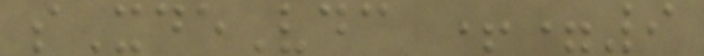sXdeVdc +=9
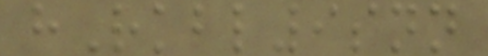hRkbl9snn
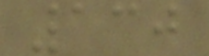130
